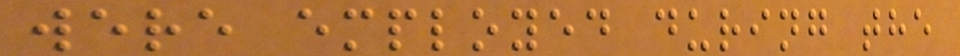were employed during the
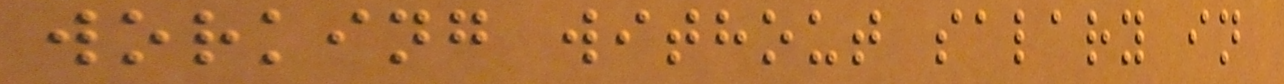working without salary in
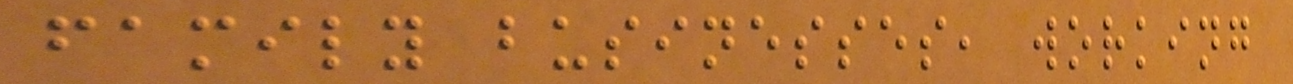family businesses, working
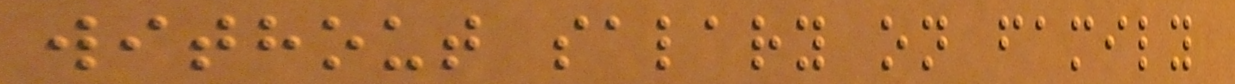without salary on family
